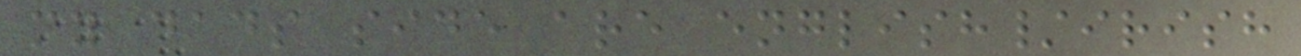my dads side are english/irish
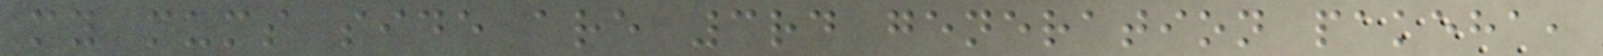my mums side are 3rd generation pakeha,
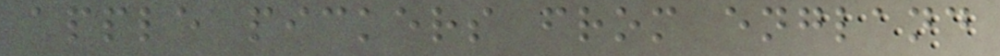apple pickers from england
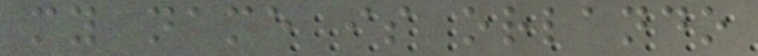my name is orlando
